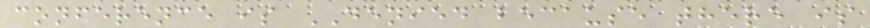conference is DENIED because there is
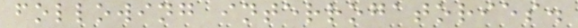following interrogatories.
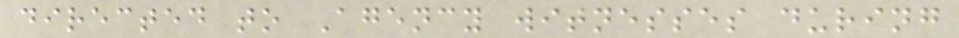directed to Agency witnesses during
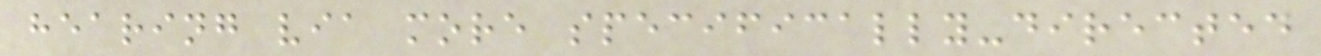hearing via more specifically-directed
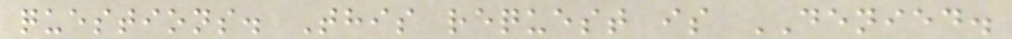questions. This request is DENIED.
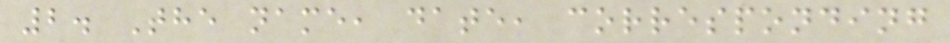2. The name, date, corresponding
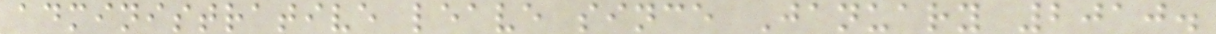administrative leave since January 2010.
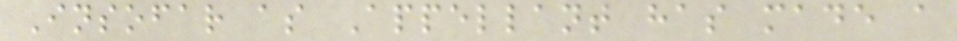Insofar as Appellant has made a
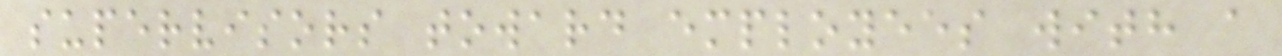supervisors toward employees with a
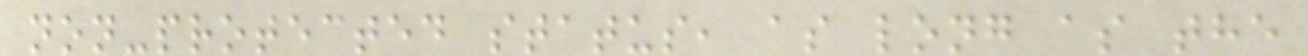non-protected status, as long as the
